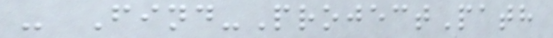- Find-ProjectPath
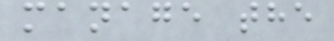manage the
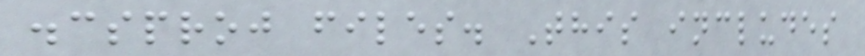.csproj files. This includes
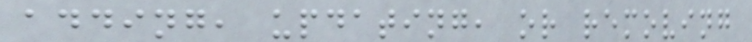adding, updating, or removing
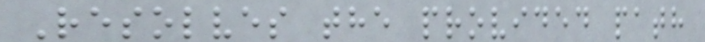Resolves the provided path
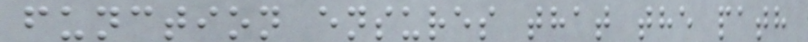function ensures that the path
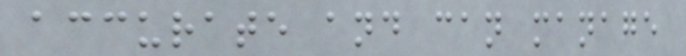accurate and can manage
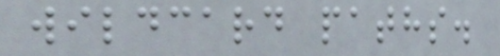wildcard paths.
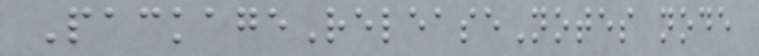PackageReleaseNotes node
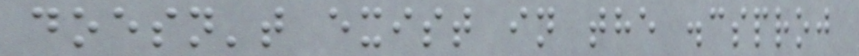doesn't exist in the .csproj
